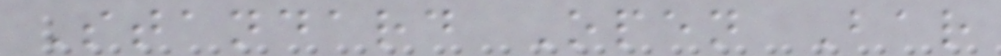Standard Open Bar
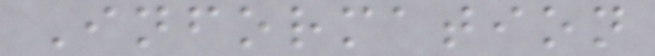Information
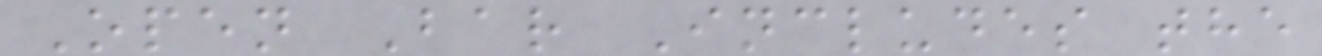Open Bar Includes the
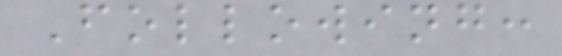Following:
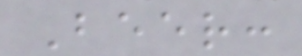Beer:
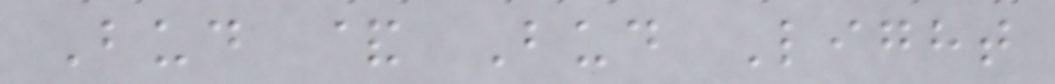Bud & Bud Light
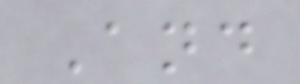And
